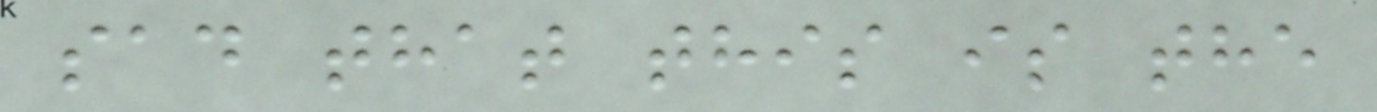sad that this is the
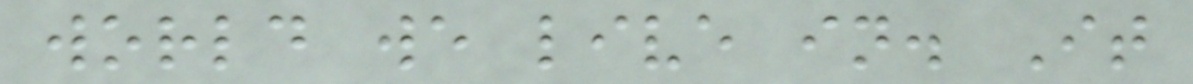world we live in. It
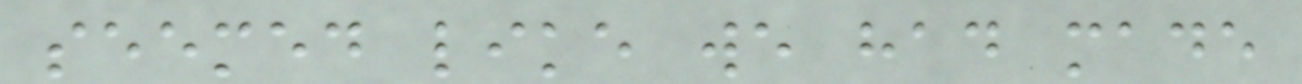seemed like we had made
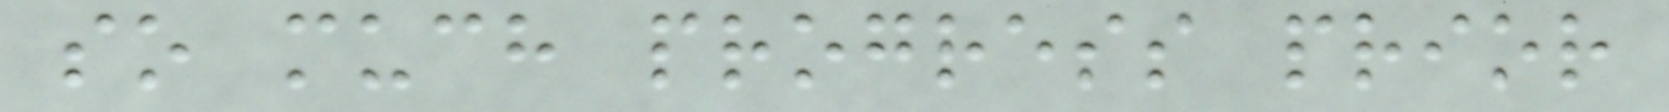so much progress prior
